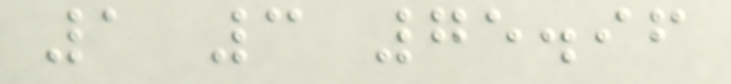1 3 75.96
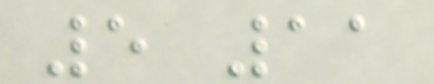5 11
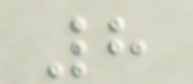8
